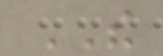THE
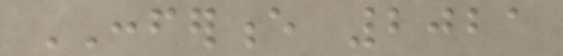CONFERENCE 2021
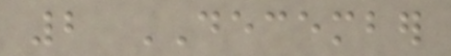2 DECEMBER
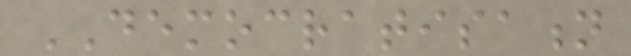DEMOCRATISATION
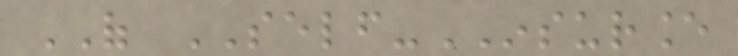OF SELF-INSURANCE
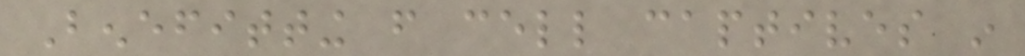Benefitting from cell captives in
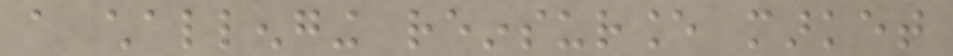a challenging reinsurance market
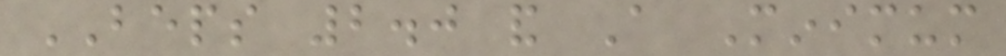BEPS 2.0 and A Minimum
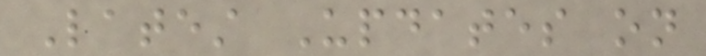Latest Updates on
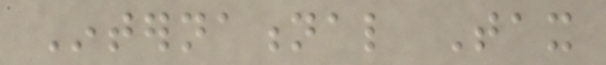International Tax
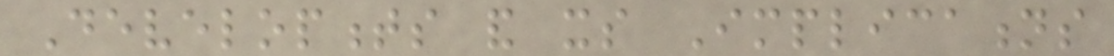Developments and its Implications
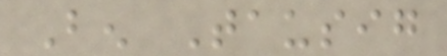Ben Tausig
